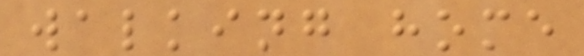walking home
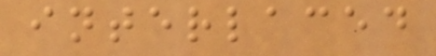interlaced
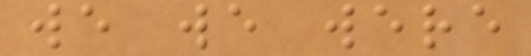we we were
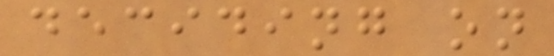deciding on
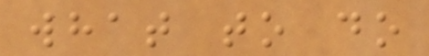what to do
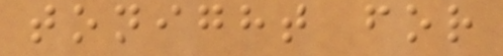tonight for
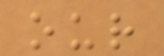our
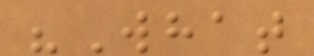"What
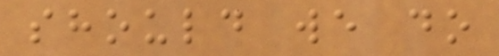should we do
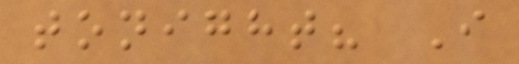tonight? I
